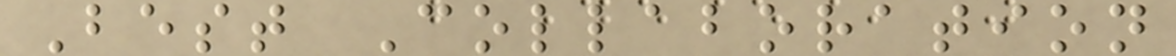Best Collaboration
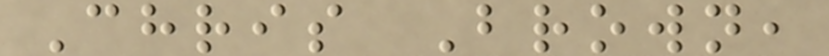Chris Brown,
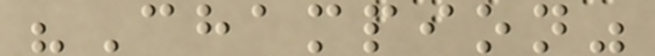"Champion"
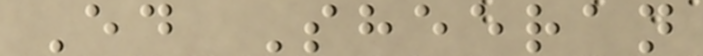Ed Sheeran
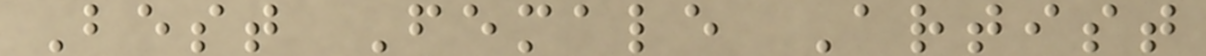Best Female Artist
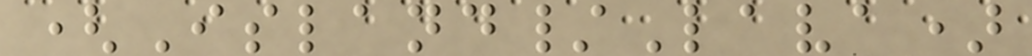(Island/Lava)
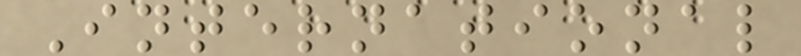International
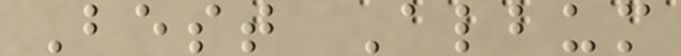Best Album
